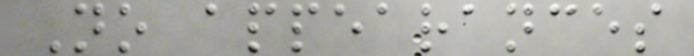No appearances
